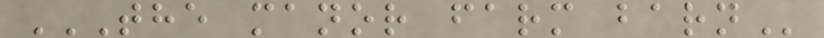THE MANOR FARM BARN
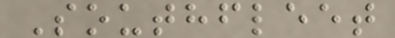Southfleet
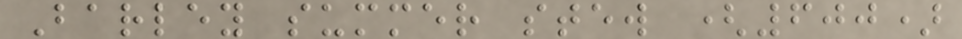Barley summer stew (600)
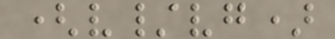(v/vg)
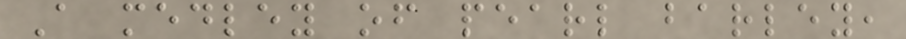A medley of pearl barley,
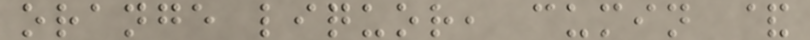orange liquor, cumin &
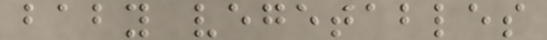baby vegetables
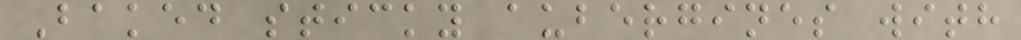Baked sticky aubergines with
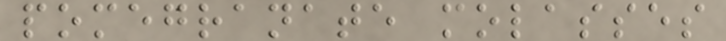pomegranate molasses
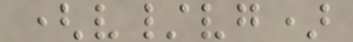(v/vg)
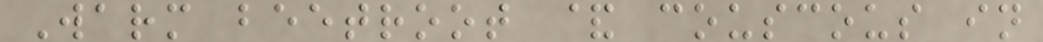Warm beetroot & couscous in
